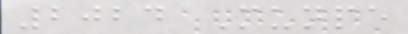2024 Munpe
